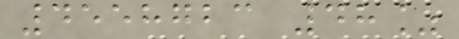4558723 48%
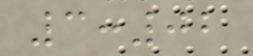3:02
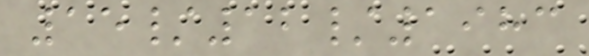15/12/1983
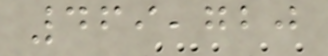469,720
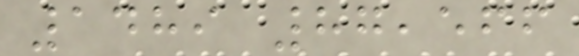1489 87,566
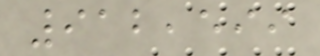912,599
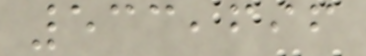533,696
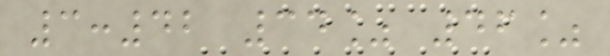3:42 34% 46%
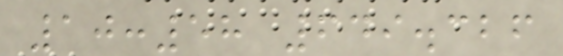10:58 649.326
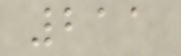211
